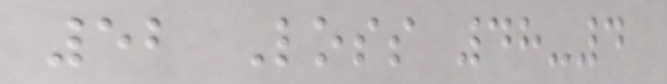52 Loss 48-4
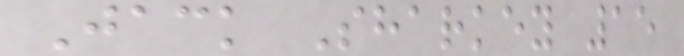Jack Sharkey 15
